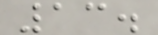13.
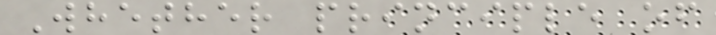Whether principle of
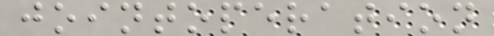jointoperation
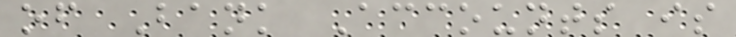of Bank Accounts is
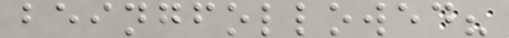beingfollowed?
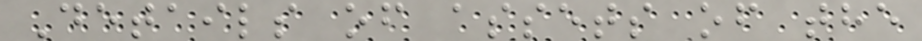Details of assets of the
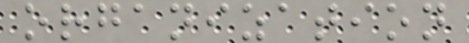organization
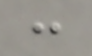:
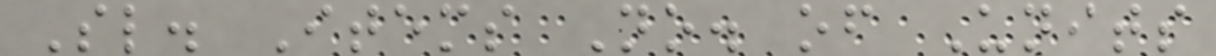Sl. Items No. of Units
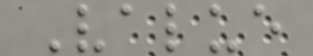Value
